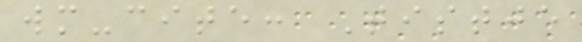wm-cite: Tistje
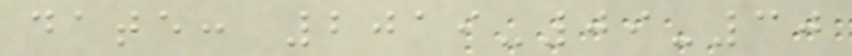date: 2019-09-30
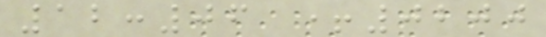12:06 +0200
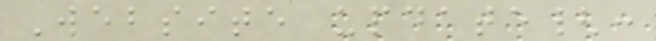Website update{:
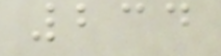234
